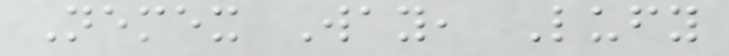Nemex Way, Lufy
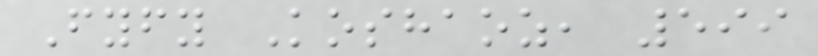Fyfy Koshaoz, 599
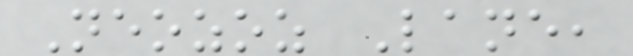Neozoz Lane,
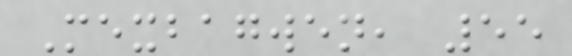Mexbagwen, 55
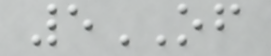5OF
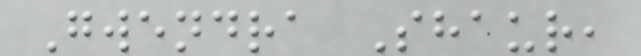Gwendra Shaur,
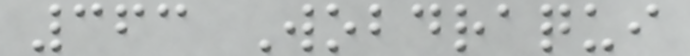363 Wobdraqui
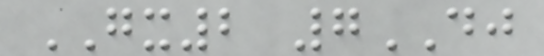GX2 7DJ
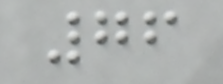76
